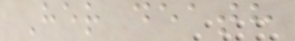Her death
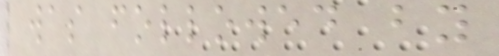was followed by
